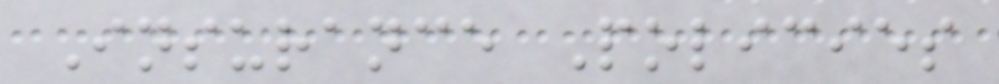Insurance Policies
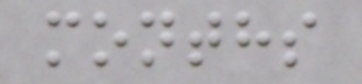months
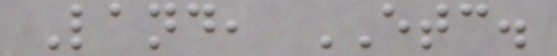Land, ETC.
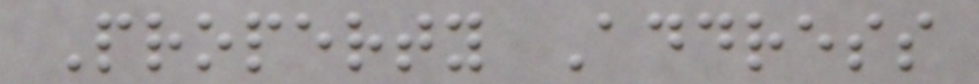Property Address
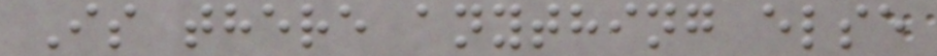Is there anything else
